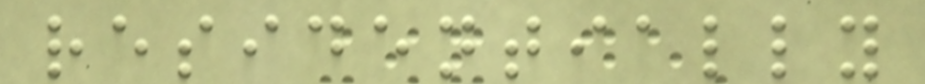residentially
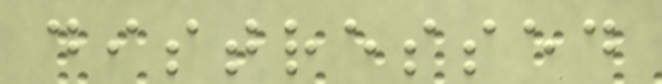distressed
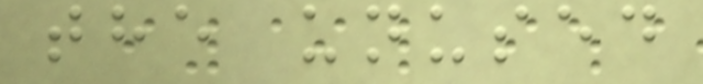the unused
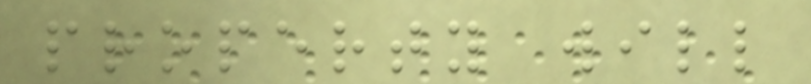property will
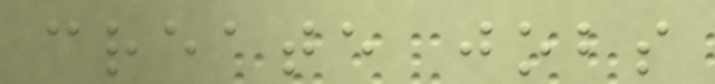create jobs
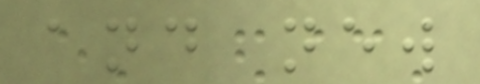and new
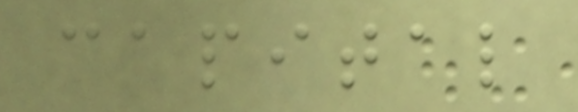capital
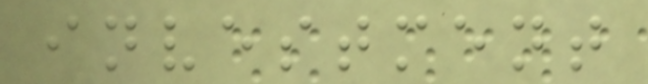investment
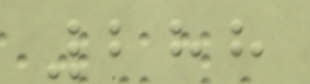288
